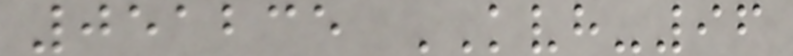051235 KVH-96
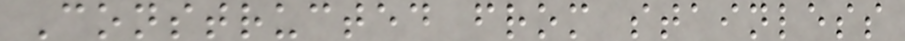Constructed from stainless
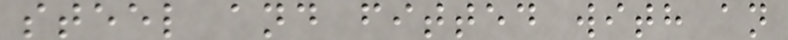steel and fitted with an
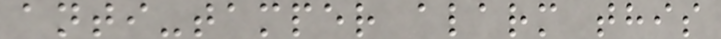anti-tamper alarm this
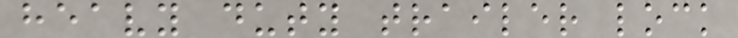heavy duty trailer lock
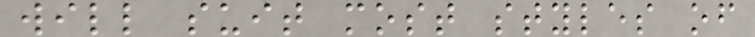will suit most styles of
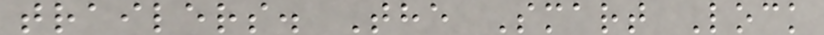trailers. The Smart Lock
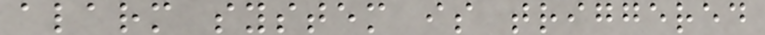alarm system is triggered
